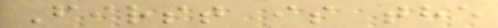First is the
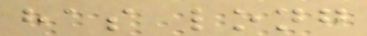has long
